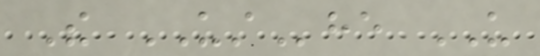The USThe US
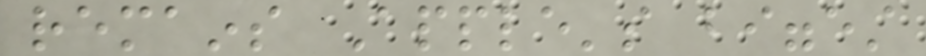remains Apple's biggest
